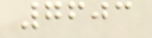7603
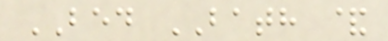BED BATH &
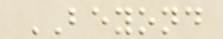BEYOND
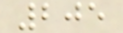205
